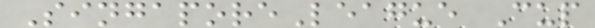SingaporeLeague Cup
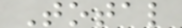Total
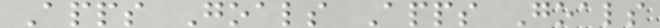Apps Goals Apps Goals
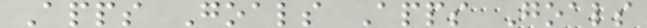Apps Goals Apps Goals
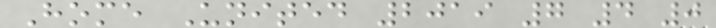Home United 2019 7 4 0
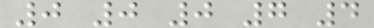0 0 0 7 4
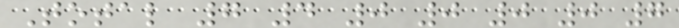Total 7 4 0 0 0 0 7
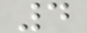4
